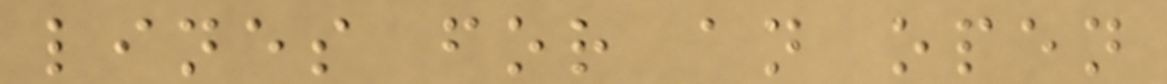lines for an open
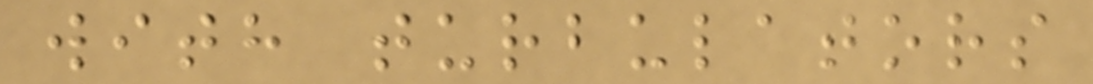with turbulators
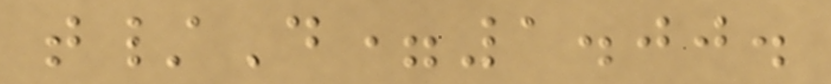t/D=1.00.
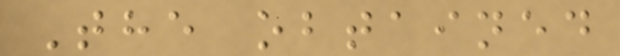The obtained
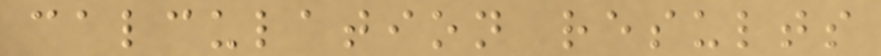calculation results
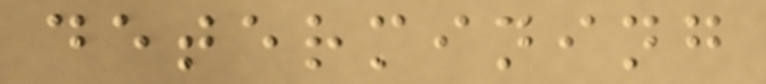determining
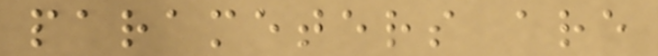parameters are
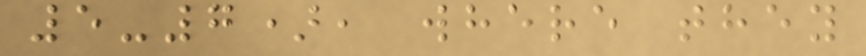5-7), where they
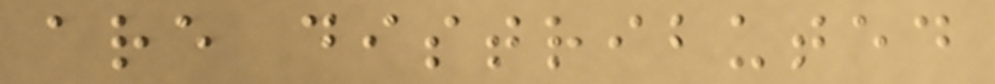are distributed
